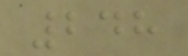248
